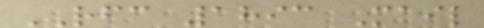RFC 1893 Mail
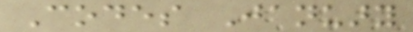Codes January
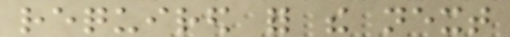required for the next
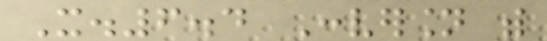X.6.4 Conversion with
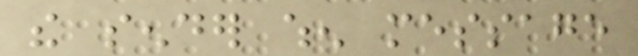the sender when message
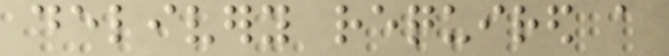delivery required a
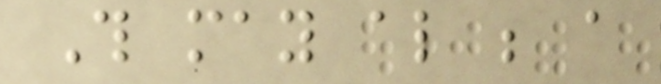This may also be a
